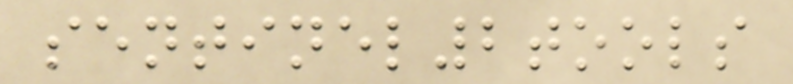sentinel2tools
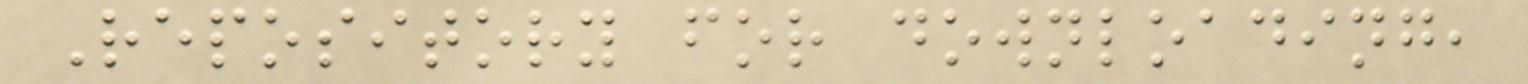Repository for downloading,
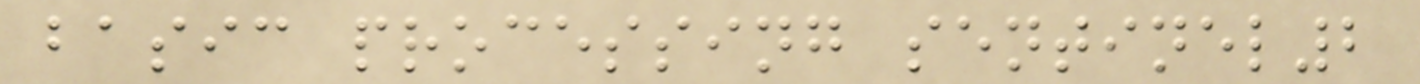basic processing sentinel2
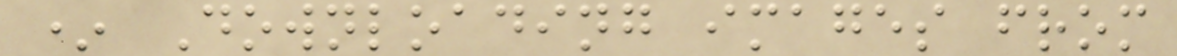* Downloading images from
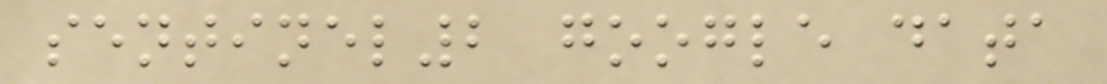sentinel2 google data
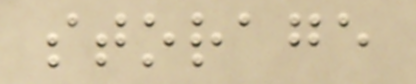storage
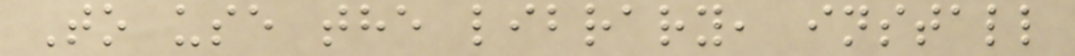To use the library, install
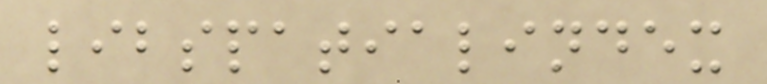libspatialindex
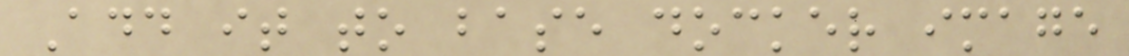Add it to base docker image
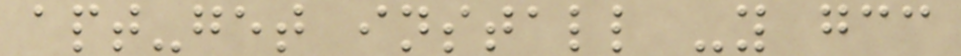apt-get install -y gcc
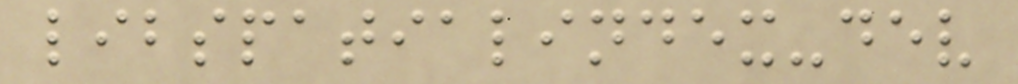libspatialindex-dev
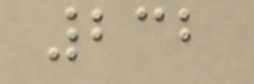232
